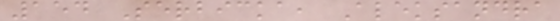154 Serbicka, Aleksandra
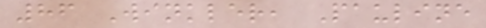86 Winkler, Pauline
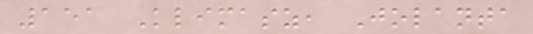151 Klimasz, Jolanta
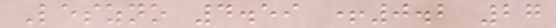Leszno 4.59 +0.2 27
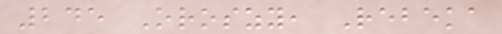245 Oroszy, Rebeka
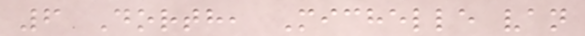6 Dorth, Michelle van
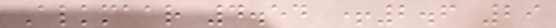Alkmaar 4.54 +2.6 29
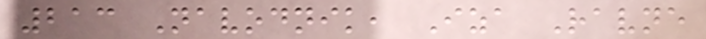213 Navodnik, Iza Ravne
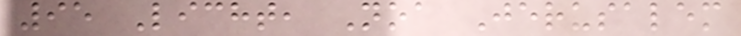95 Licht, Noa Jerusalem
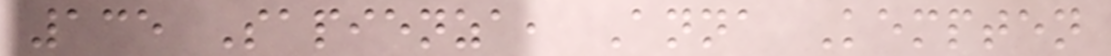135 Sapienza, Anna Kempten
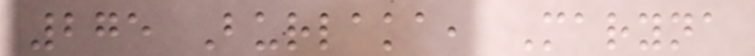275 Burlaka, Maryna
